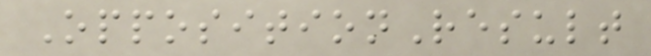OppositionResult
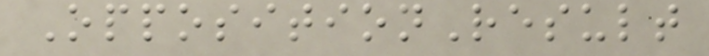OppositionResult
